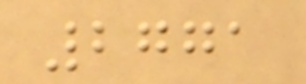2771
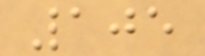105
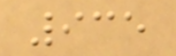935
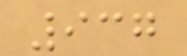937
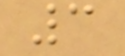3
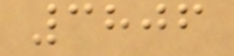3806
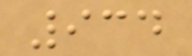934
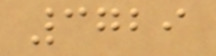3729
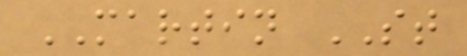MARTIN ST
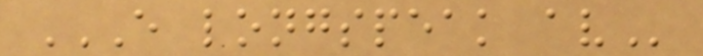E LONGSPEAK AV
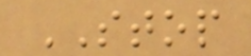STOP
